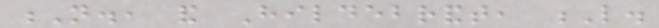N., and Hildebrandt, L.
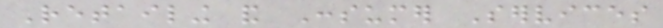Retailing and Consumer Services
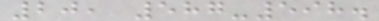20, 587-598.
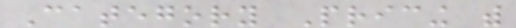Category Pricing with
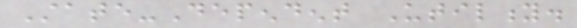State-Dependent Utility.
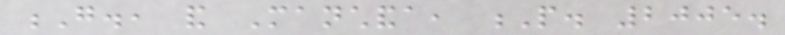G., and Manchanda, P. 2005.
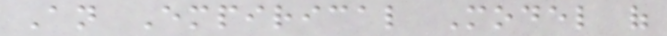An Empirical Model of
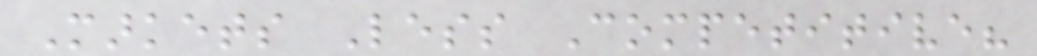Markets Less Competitive?
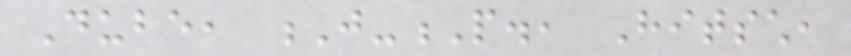Dube, J-P., Hitsch,
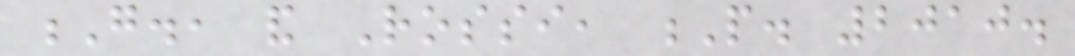G., and Rossi, P. 2010.
